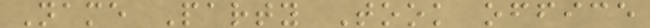Name Party Took office
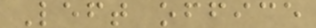Left office
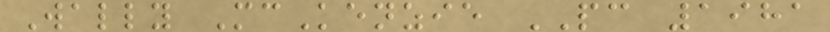Wally McKenzie PC 1981
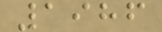1986
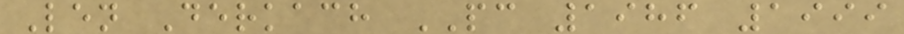Len Derkach PC 1986 1999
